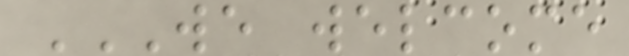WE WELCOME
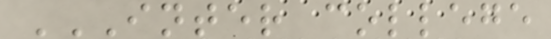INTER COLLEGE
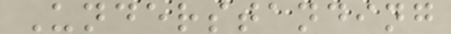Understanding
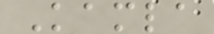Kamla
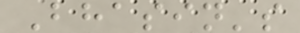Bhasin's
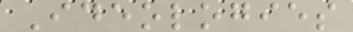Ideologies
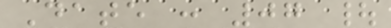Date : 07 |
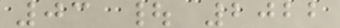03 | 2022
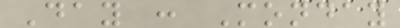Day : Monday
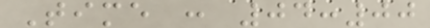Time : 04:00
